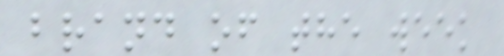brand of the week
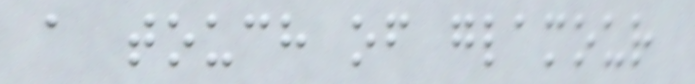a touch of glamour
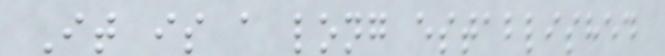It is a long established
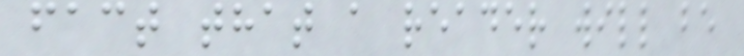fact that a reader will be
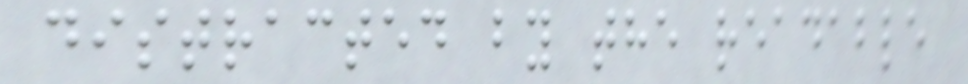distracted by the readable
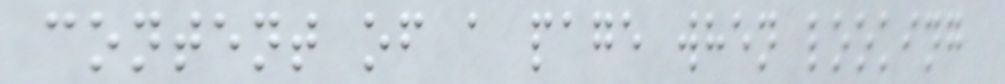content of a page when looking
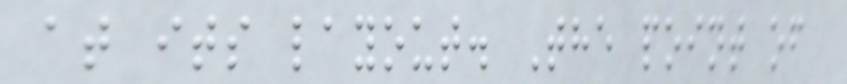at its layout. The point of
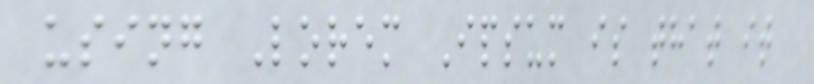using Lorem Ipsum is that it
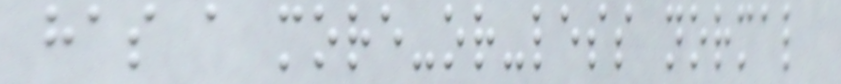has a more-or-less normal
